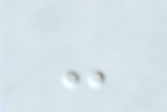-
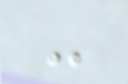-
